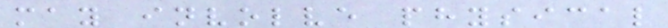may involve physical
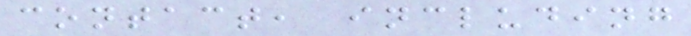contact, including
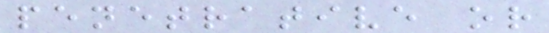penetrative or
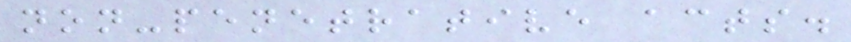non-penetrative acts.
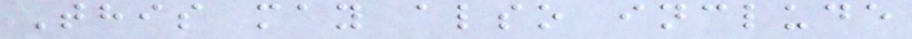This may also include
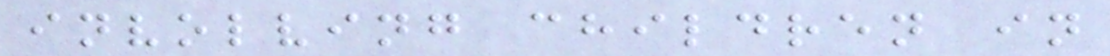involving children in
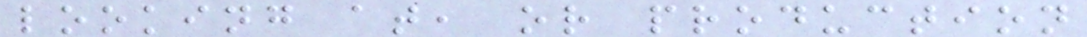looking at, or production
